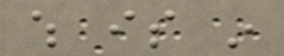which is in
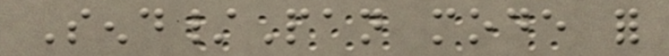Send/Pan mode for
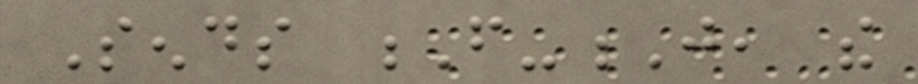Sends F-J, the
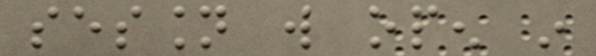session will open in
